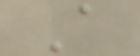A
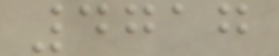4717
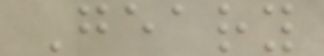Geary
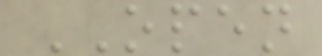OPEN
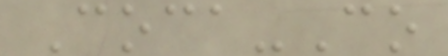Coca-Co
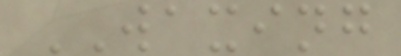WAXING
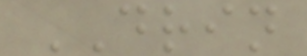DRIN
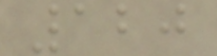120
